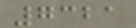7321
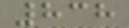838
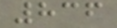836
